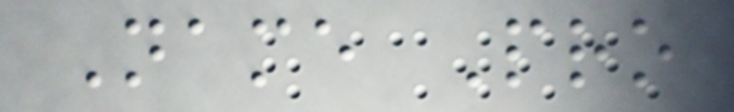Name Pro
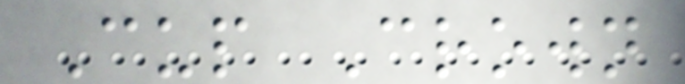Cup Crown
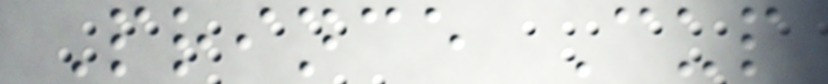Prince Cup
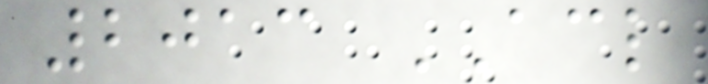2013 ACL
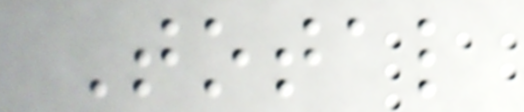Total
